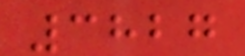3827
